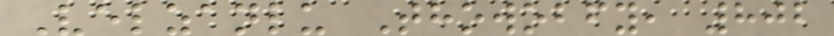Velzanlu Thowobfy, 802
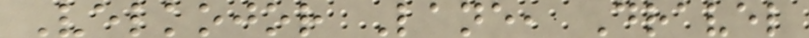Velkojor Lane, Dravel
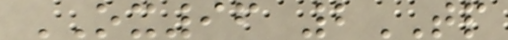OX96 2TP
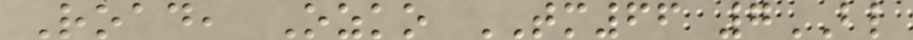Road, Ozko TM66 7BL
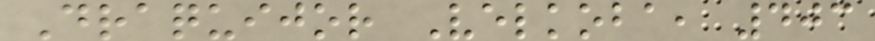Draquijor Velkoba, 403
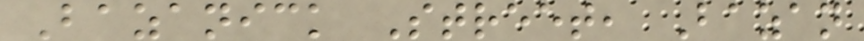Bazanick Street, Bazan
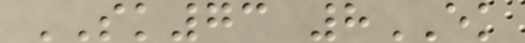SK73 8EK
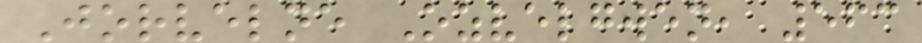Jorvelne Ozvelgwen, 563
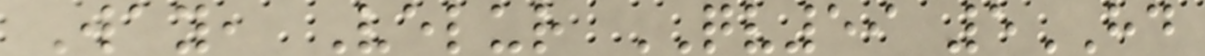Way, Velur QV59 5HD
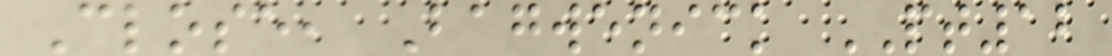Close, Bagwenick PT12
